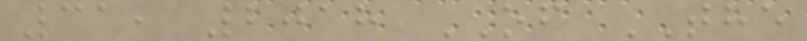31, 2018 OF THE
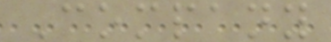Company
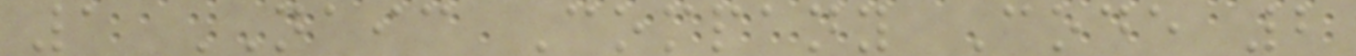1 NAIC Company Code 2
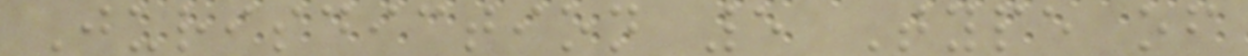Jurisdiction 5 Type of
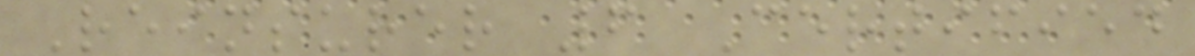Reinsurer 6 Certified
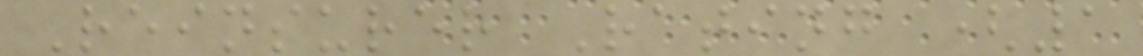Reinsurer Rating (1
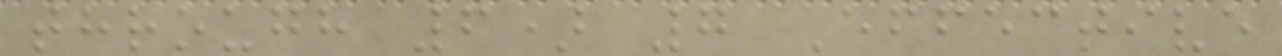through 6) 7 Effective
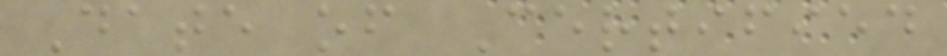Date of Certified
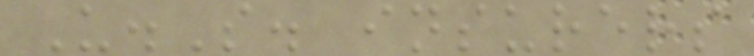U.S. insurers
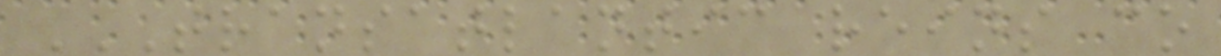TRANSATLANTIC REINS CO
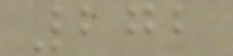272
